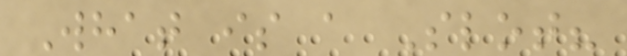What is a Slot?
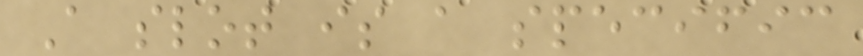A slot is a specific
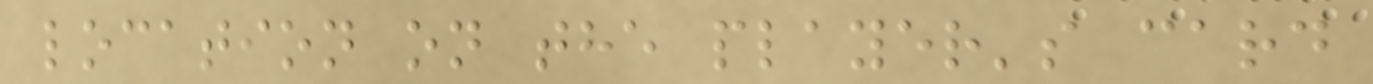location on the player's card
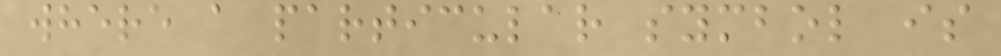where a particular symbol is
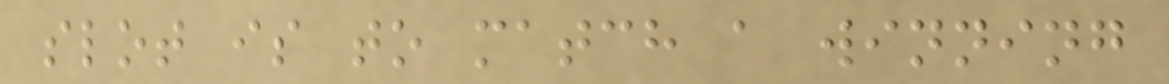slot is to match a winning
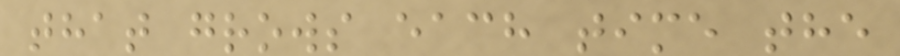that grows each time the
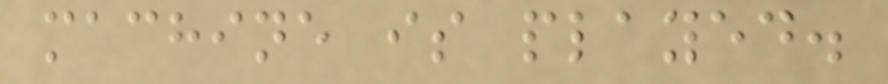machine is played.
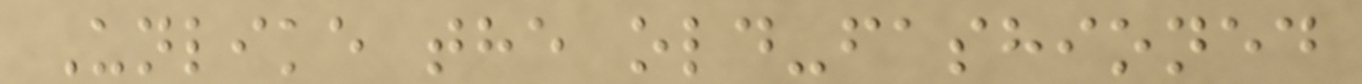Unlike the old-fashioned
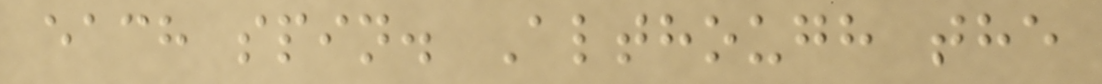each spin. Although the
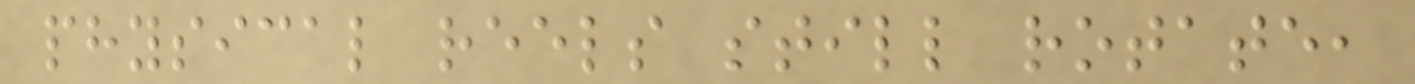physical reels still rotate,
